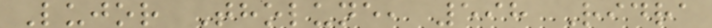Lujor Tholune, 598 Ridra
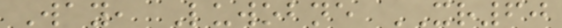Way, Luwobne XR60
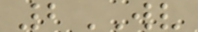2WV
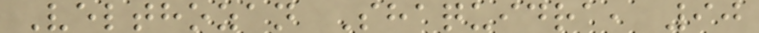Velthozan Shaquidra, 90
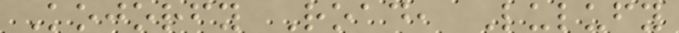Kojorfy Road, Lulufy
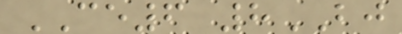CE6 8BJ
